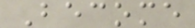Become
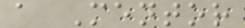a Mentor
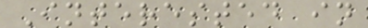Interested in
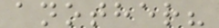another?
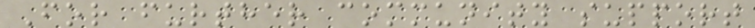For further community support
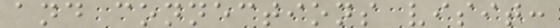and connections visit:
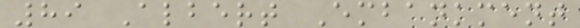89 Albert Embankment
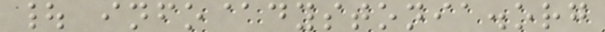| info@dystonia.org
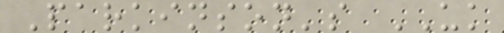Parkinson's UK
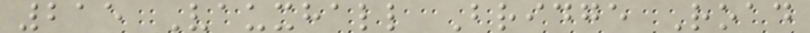215 Vauxhall Bridge Road
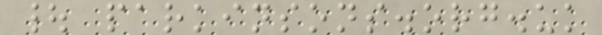| parkinsons.org.uk
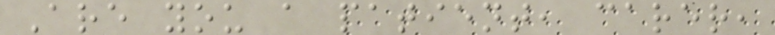Are you a patient, carer,
